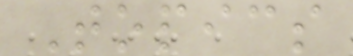Topics
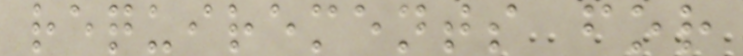requirements for
